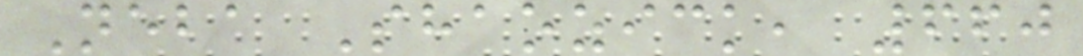Neba Shaozick, 660
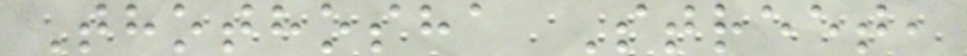Thothosha Street,
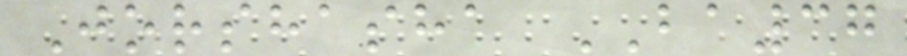Jorshasha BA37
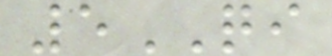5QI
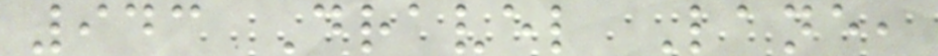943 Dravel Lane,
